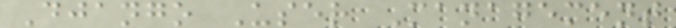Django User Management
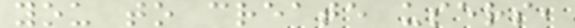you to create users,
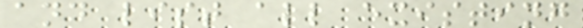and list all existing
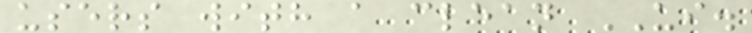users with a clean UI.
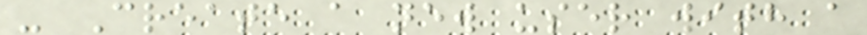- Create a new user with a
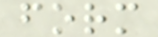form
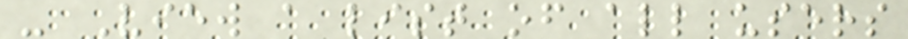- View a list of all users
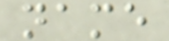name
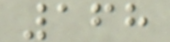168
